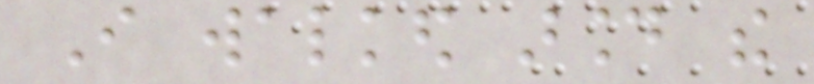I walked around the
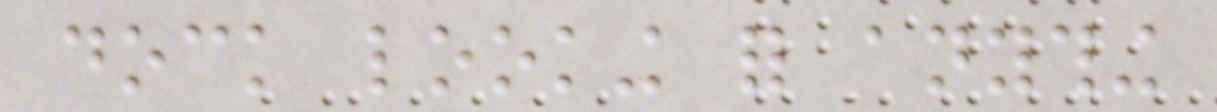dock looking for anything
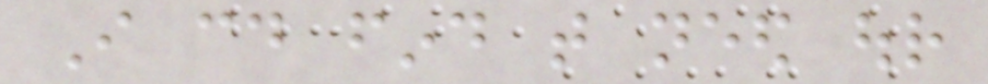I could find that need our
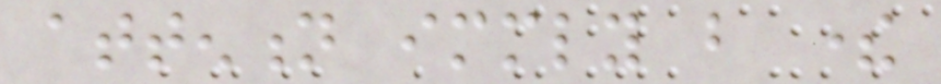attention immediately but there
